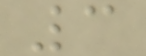3
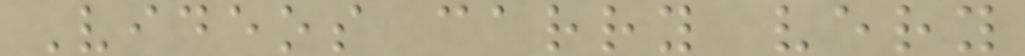Videos carry very
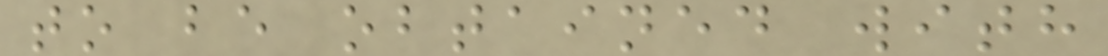to be obtained with
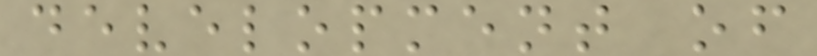development of
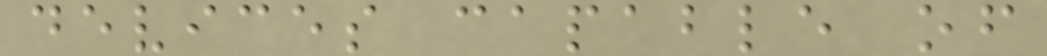devices capable of
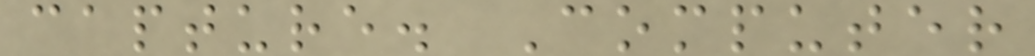capture. Computer
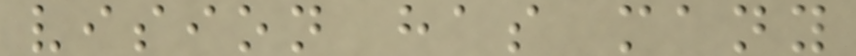vision has many
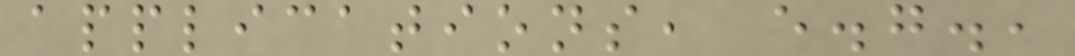applications, e.g.,
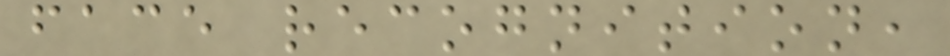face recognition,
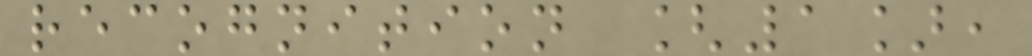recognition [1],
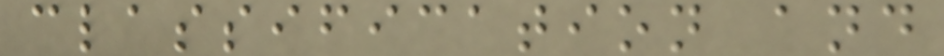classification and
